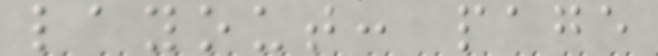layout: page
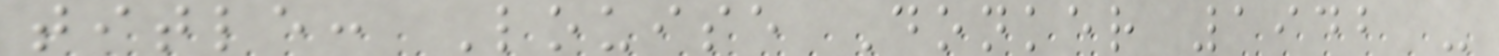title: Louise Donker 1942 -
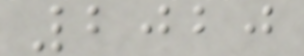2020
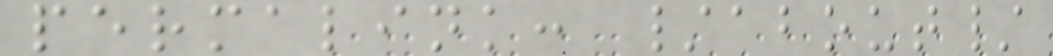permalink: /about/
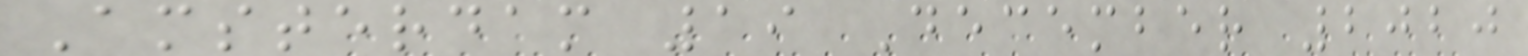Amsterdam 19 December 2020
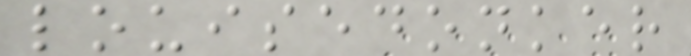louisedonker
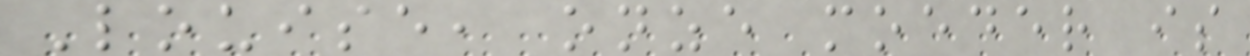Louise, onze moeder is
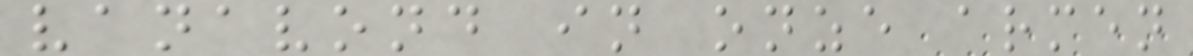vanavond in onze armen
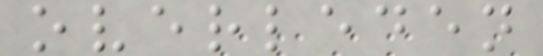overleden
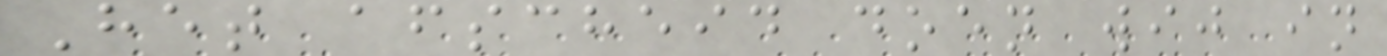Het afscheid doen wij in
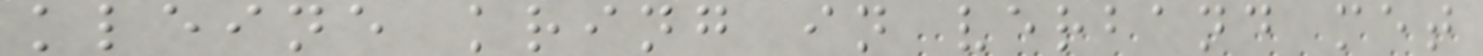kleine kring in verband met
